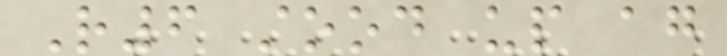R6 stood up again
